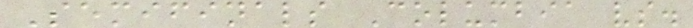Semifinals Columbia vs.
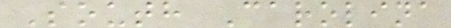South Carolina
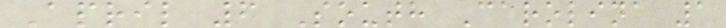April 6 South Carolina 1
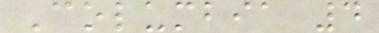Columbia 4
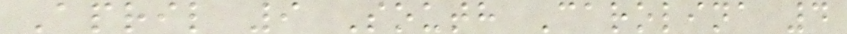April 9 South Carolina 4
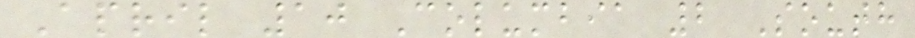April 10 Columbia 2 South
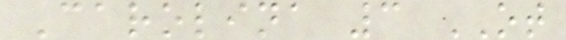Carolina 3 OT
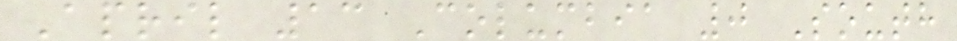April 13 Columbia 0 South
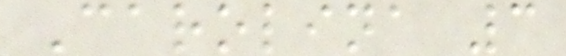Carolina 3
